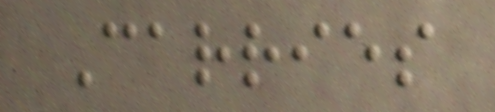Carries
